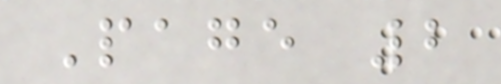Page 2
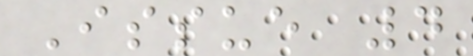Issue 4
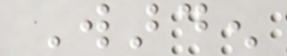Warden
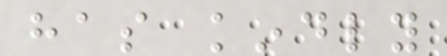has kindly
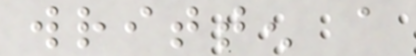written a
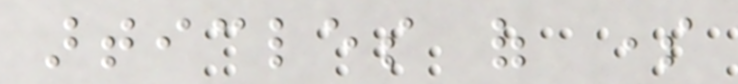articles of some
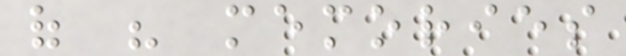of his memories
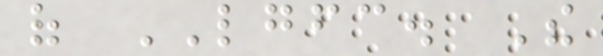of LGFC. The
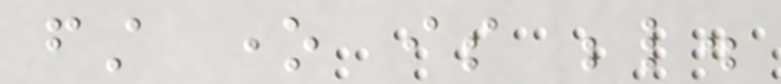first one is below.
